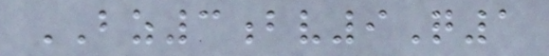BZ3bv9Q1
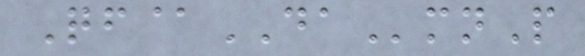Qf@DAmnP
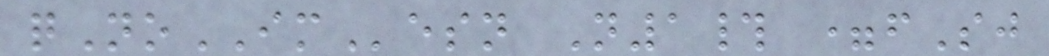qNoIMesn N1# =fSj
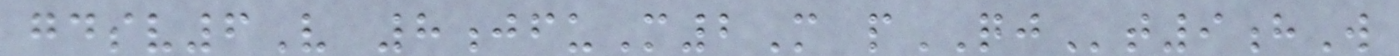gdsv6V 8jfuM2M pQJt9hW
